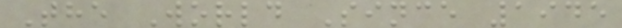The World Since 1945
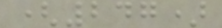(247)
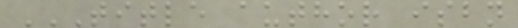TITLE AUTHOR ISBN
